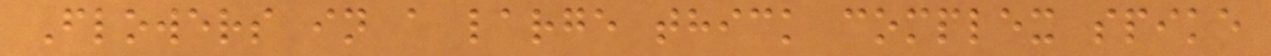Flowers in a large thick complex spike
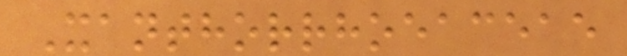Xanthorrhoeaceae
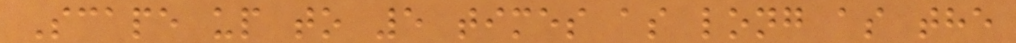Scape up to 5 times as long as the
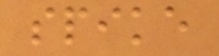spike
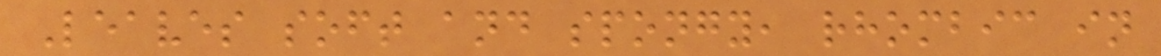Leaves soft and spongy, rhombic in
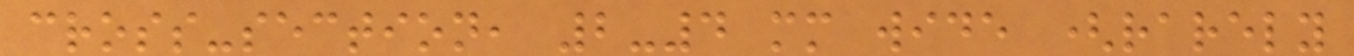cross-section, 2-4 mm wide (rarely
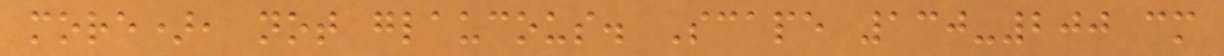more), not glaucous. Scape 130-200 cm
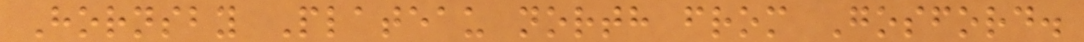Hornsby Plateau north from Gosford.
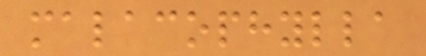malacophylla
